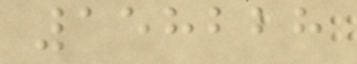158228
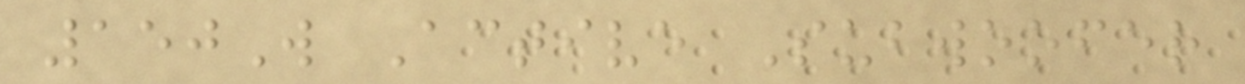150W Active Subwoofer
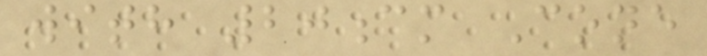with 20cm Cone
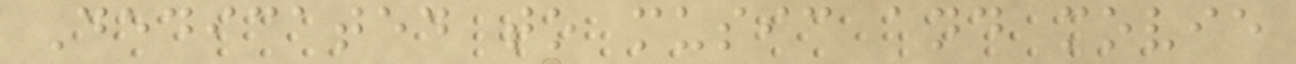Dedicated to music and movie
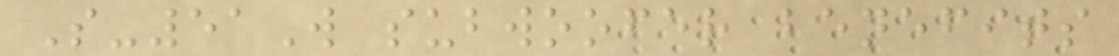S-51W subwoofer benefits
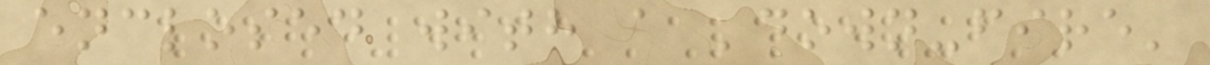enclosed with a 'down-fire'
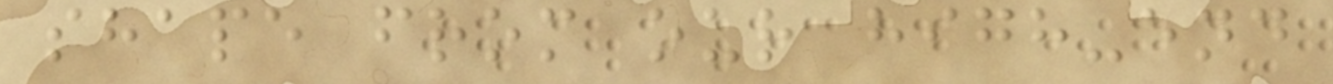shape from our high-end
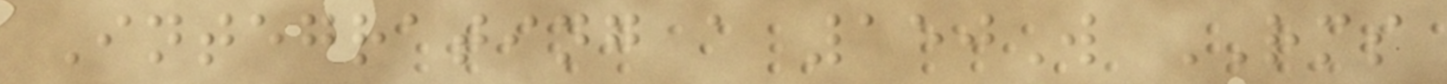Integrating a 150W RMS
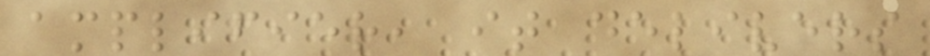amplifier, it delivers
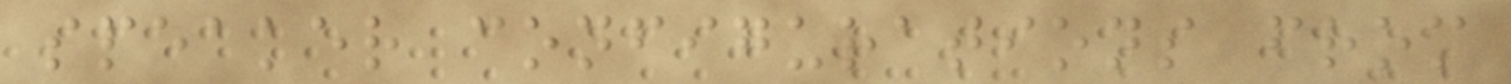speaker configurations from
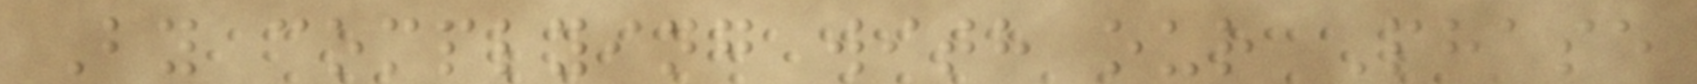By complying with our Phase
